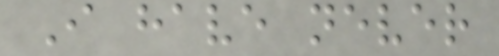I have never
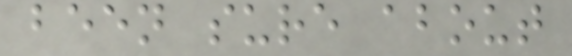been sure about
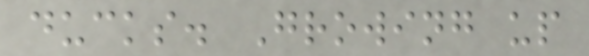ducks. Growing up
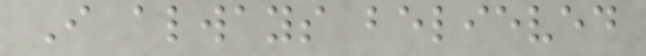I always believed
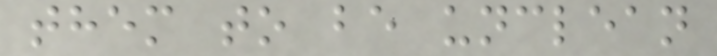them to be unclean
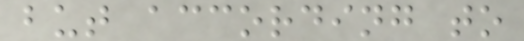but according to
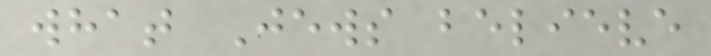what Jews believe
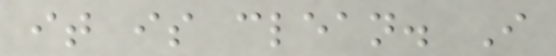it is clean. I
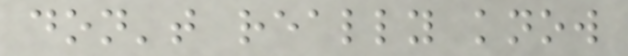don't really know
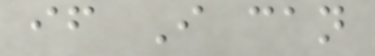if I can
